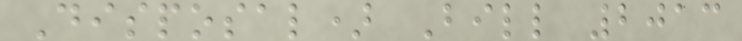Disposal) Bill 2013
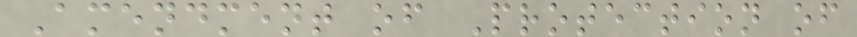Amendment of Protection of
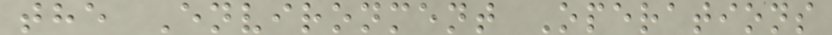the Environment Operations
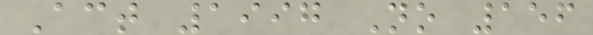Act 1997 No 156
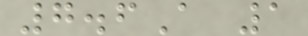7.6A 1
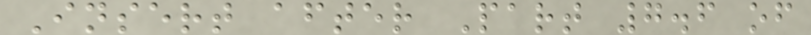Insert after Part 7.6 of
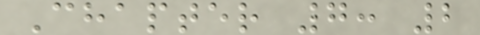Chapter 7: 2
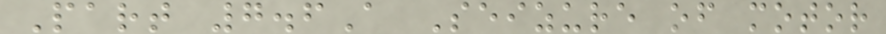Part 7.6A Seizure of motor
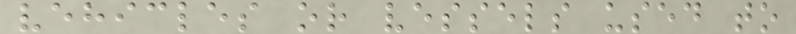vehicles or vessels used to
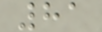81
